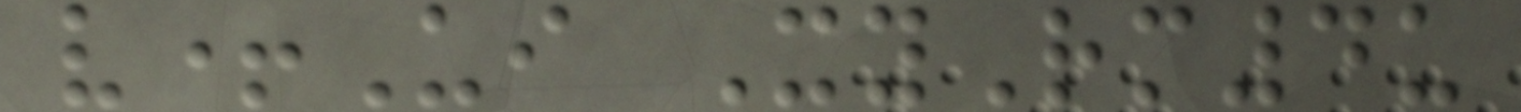v+Ui XyRm4u
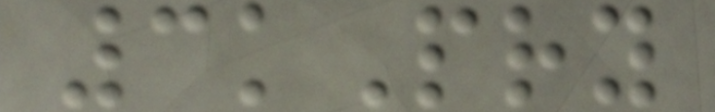3kPry
